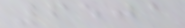6501
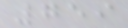759
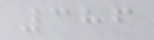386
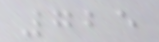725
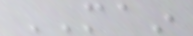MAIN
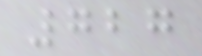727
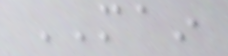MAIN
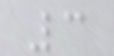3
